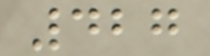427
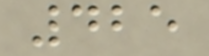425
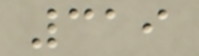319
